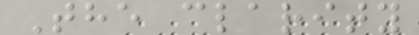The clarity
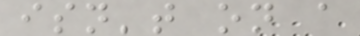isn't on a
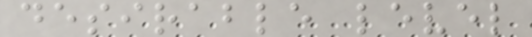desirable level
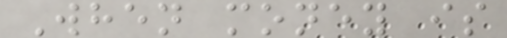When money is
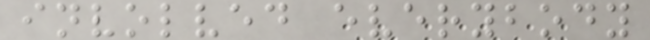involved everybody
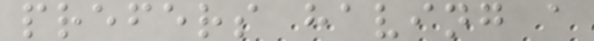prefers having a
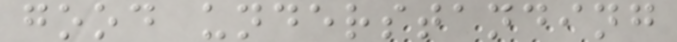good understanding
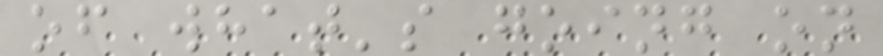of what's going on
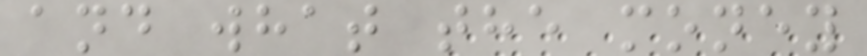and what the money
